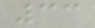33
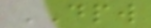DPW
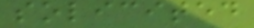solicited
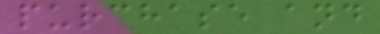purchase and
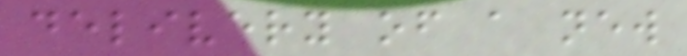delivery of a new
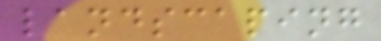landscaping
